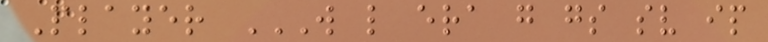Player W L ERA G GS SV IP
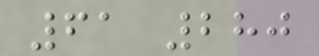61 280
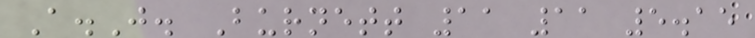A.J. Burnett 11 11 5.15
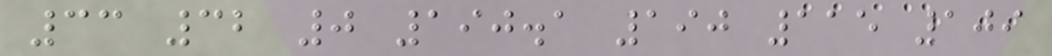33 32 0 190.1 190 115 109
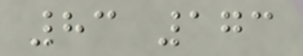83 173
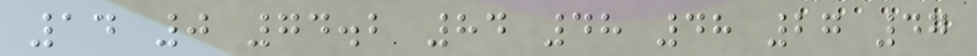14 0 74.2 84 48 48 27 47
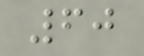60
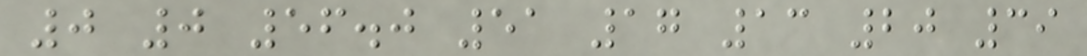0 0 56.0 51 17 13 20 39
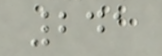241
